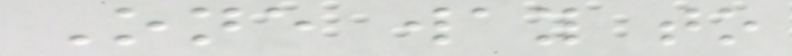One way to
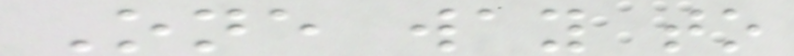One way to
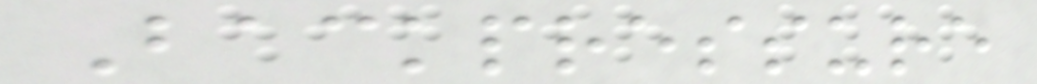Backpressure
